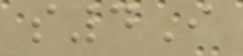s4I
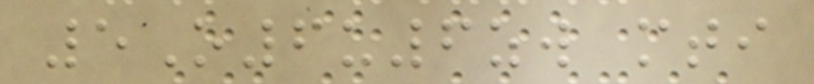5O6u6zw mti
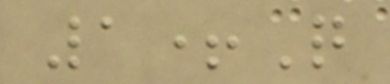1+Q
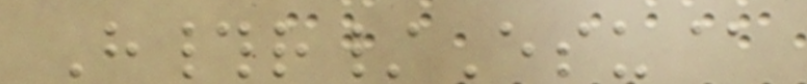H#r/Esu@
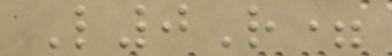L0R=
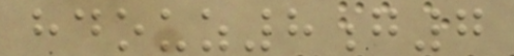hdouz8g7
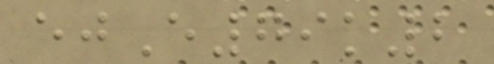ejE79k2
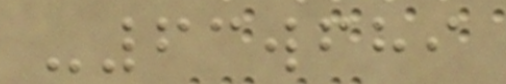-63wfhi
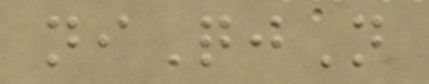niQjN
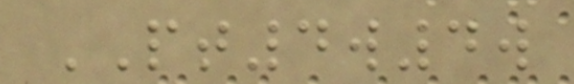PT4w4w
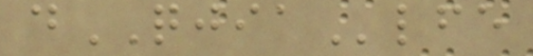dQJIAlfe
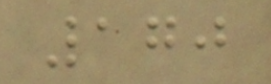170
